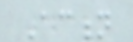Action
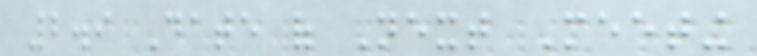2.9 Date of Next Meeting
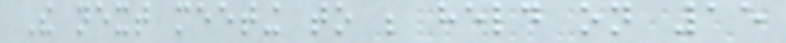The next meeting to be held on 15
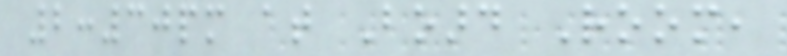2:30pm at Board Room,
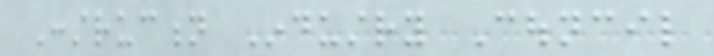Construction Industry Council
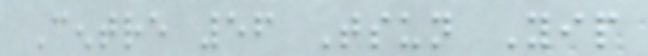Centre 56 Tsun Yip
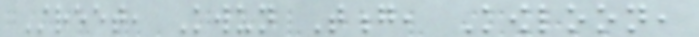Street, Kwun Tong, Kowloon,
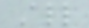All
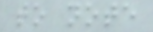to note
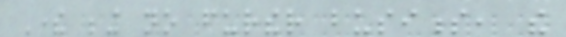There being no further business, the
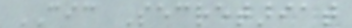CIC Secretariat
